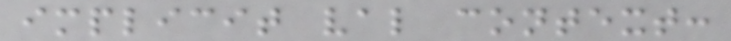implicit val context:
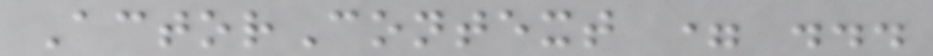ActorContext = ...
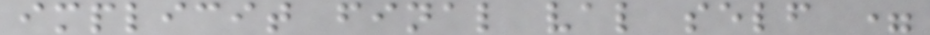implicit final val self =
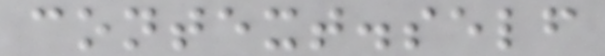context.self
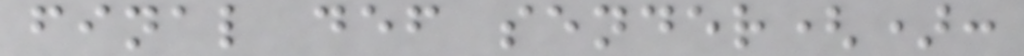final def sender():
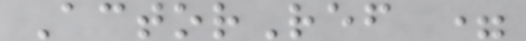ActorRef =
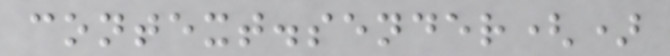context.sender()
